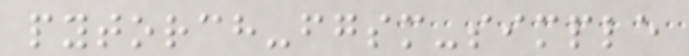pytorch-fgsm-simple
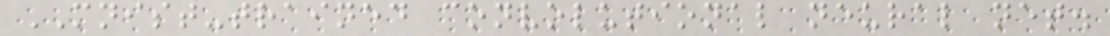MNIST-trained convolutional neural net.
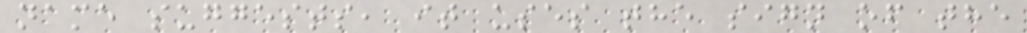name suggests, it uses the sign of the
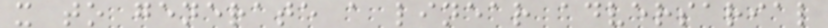x to generate a linear adversarial
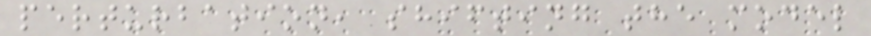perturbation, shifting the model
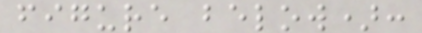figure below):
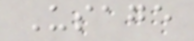Usage
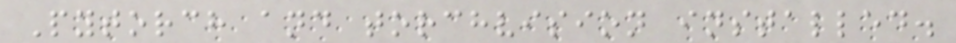Pytorch and torchvision installed.
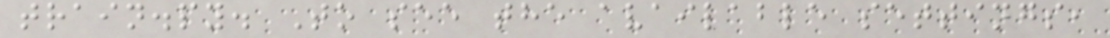train.py. To see the available settings,
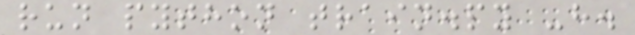run python train.py -h.
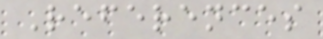References
